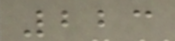223
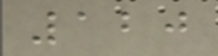120
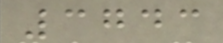3743
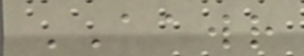AAWR
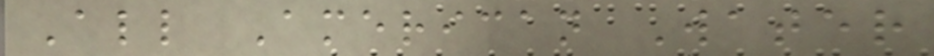All American Water
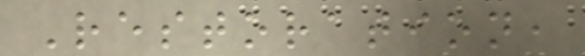Restoration,
